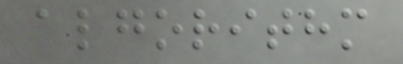algorithm
